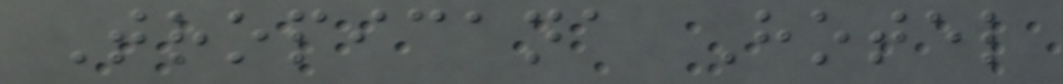Tropicana Hotel
